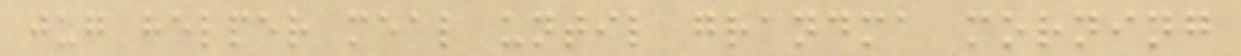jug helper meal until grandma morning
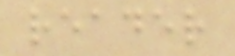reader
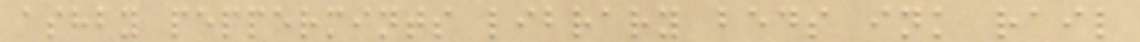ashby peppermints library beds ink rail
